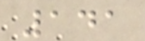141
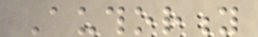Authority
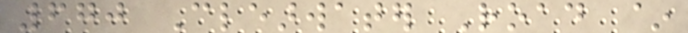670 Clearwater Road ~
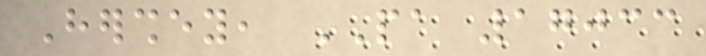Hershey, PA 17033
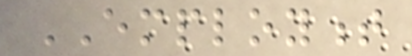EMPLOYMENT
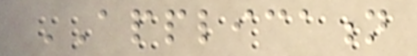APPLICATION
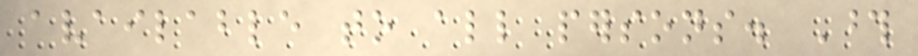available to all persons. Those
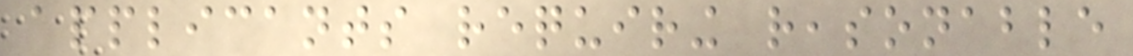applicants requiring reasonable
